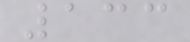133
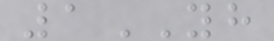1YH
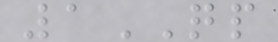1QP
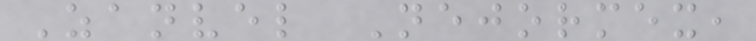Zanvel Nejormex,
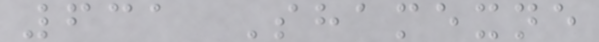631 Shamexne
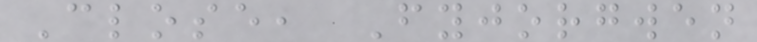Close, Fyjorgwen
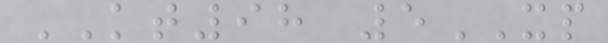KT98 5XP
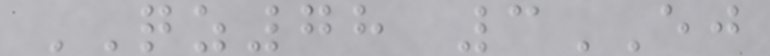QZ78 3EJ
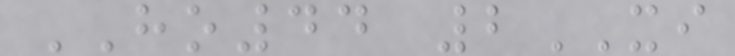HO44 2XI
